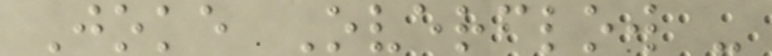Joke Overflow -
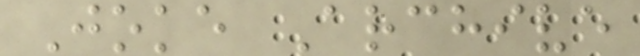Joke Archive
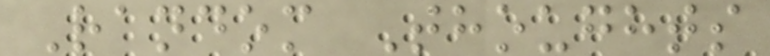Random Thoughts
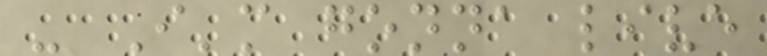- I'm gonna live
